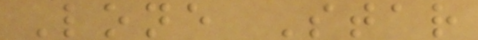Lone Star
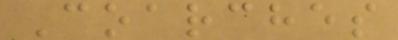Coarches
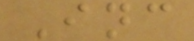Inc
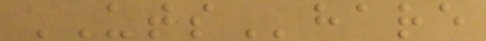UTShare
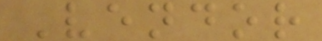Vendor
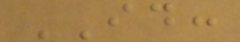ID:
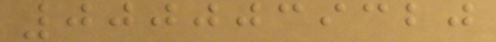0000039320
